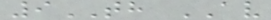9TH AV
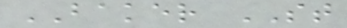BAKER ST
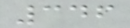346
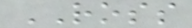ROSS
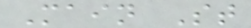Main St
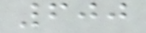600
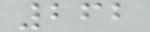262
